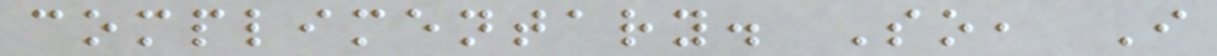complimentary. So, I
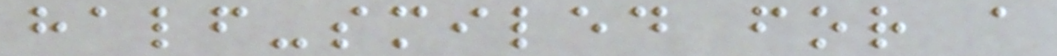half-smiled for a
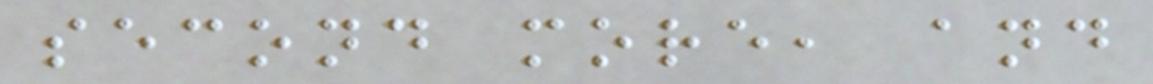second more, and
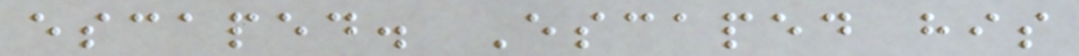escaped. Escaped his
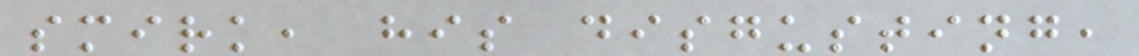smirk, his disgusting,
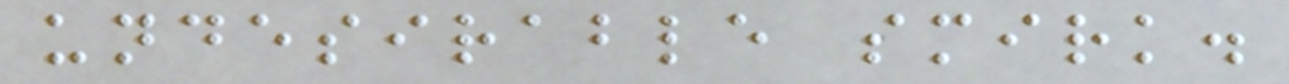undesirable smirk.
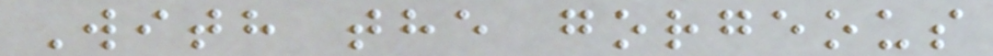With the gorgeous
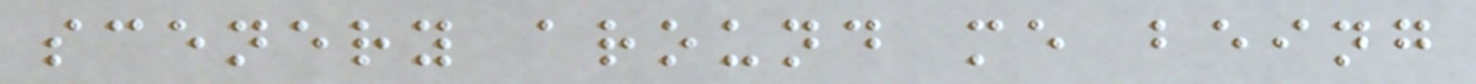scenery around me being
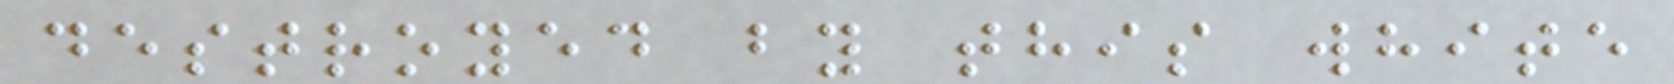destroyed by this white
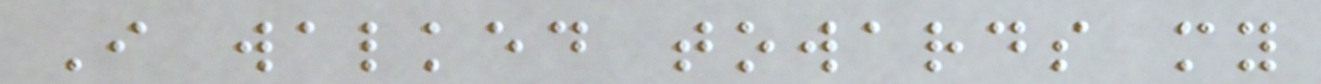I walked towards my
